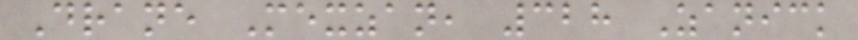Drane Mexzan, 328 Zanick
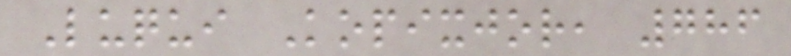Luqui Kopixjor, 786
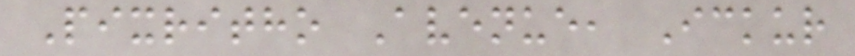Pixritho Avenue, Ickur
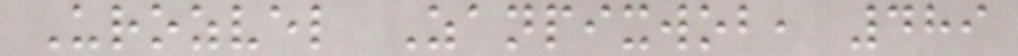Urozvel Zanpixwob, 489
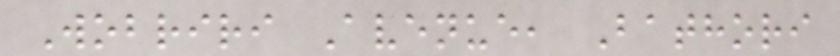Wobriri Avenue, Bathori
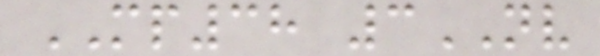MP38 3NV
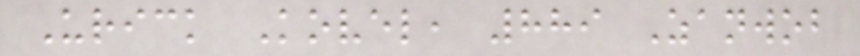Urick Kovel, 889 Zanwob
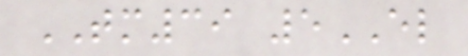TM39 5EL
